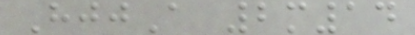HjjA 2m14
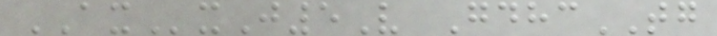AXxJ5V GdhcTG
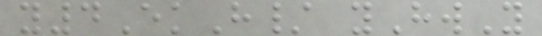y4EkH/ yHwY
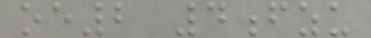oe2 4fzu
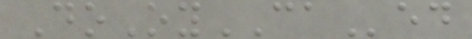DoOyCAed
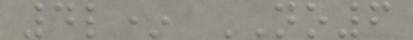4l* NO6
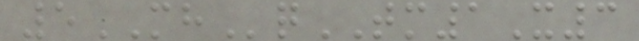5MHqTM1X3
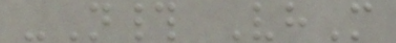-N# VhM
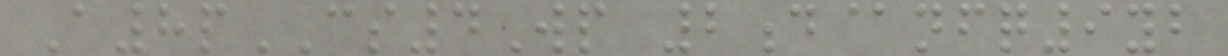A8pCS4Wp 2d@nfq9yb
